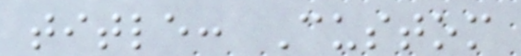title: Custom
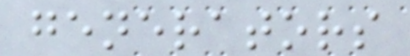generators
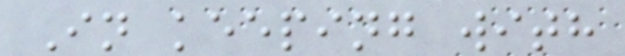In keeping with
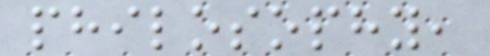philosophy,
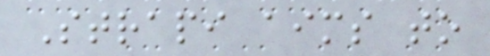Strapi aims to
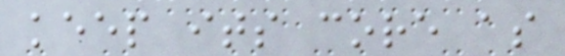keep its core as
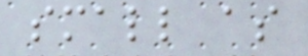small as
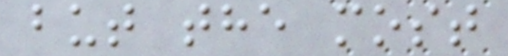but the most
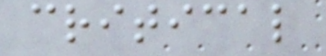critical
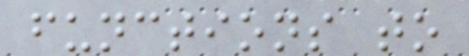functions to
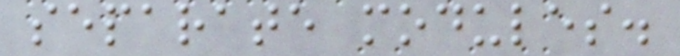separate modules.
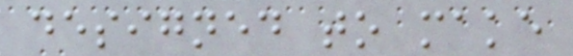designed to make
